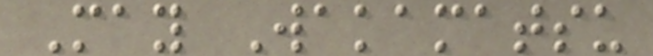May Wakamatsu
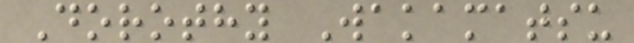Dorothy Wakamatsu
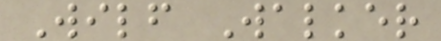Wilf Walker
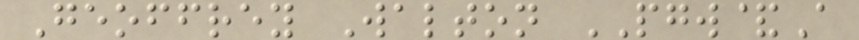Geoffrey Walton PGW&A
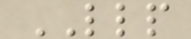LLP
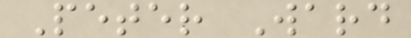Peter Ward
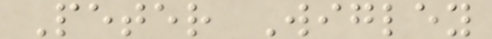Peter Wigley
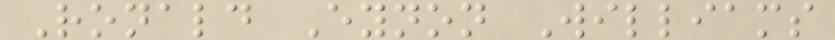Ronald Eynon Williams
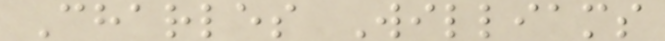Charles Williams
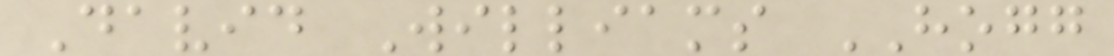David Williams HOGG
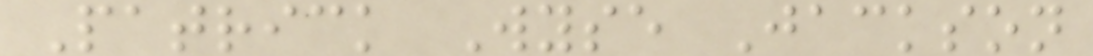Patrick Wyse Jackson
